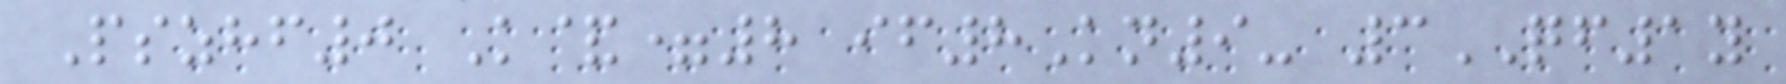Pszhf0 K&=8 if8Kn9- 3QF1y
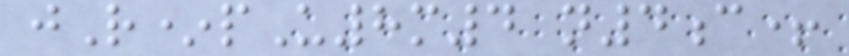jR*pU8m4 n4c+
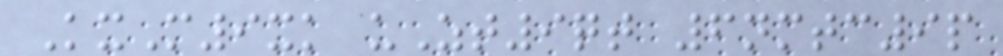KxM9xk uZt9qt 6nmtc9p
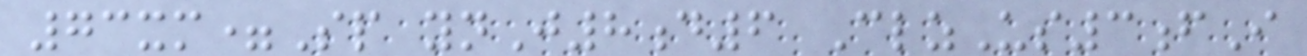73xm=Sp ynJ8d6 ClzUs3fI
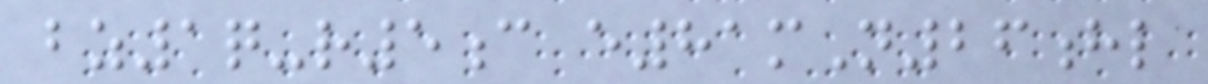bz1q-r5c e81mN26hl
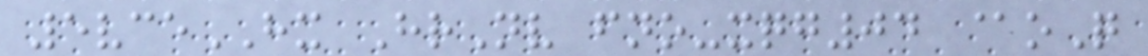5vceHX HrNv fno-xqg04 @oQ
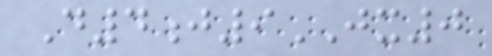D4j9JX0
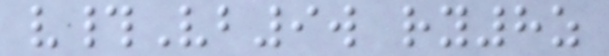v#Vb9w ry8z
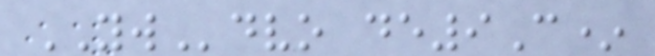YWdvo de9C*
